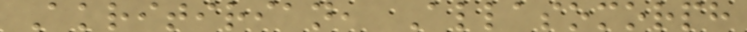Akritirian, Allasomorph
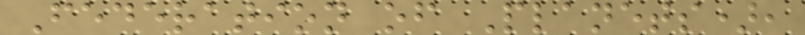Federation of Planets),
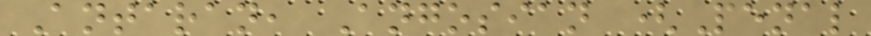Antaran, Angosian (Penal
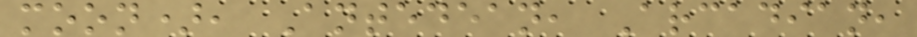moon), Antedean, Arcadian,
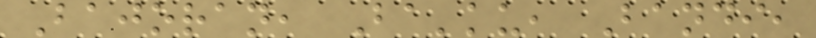Bajoran, Ba'ku, Bandi,
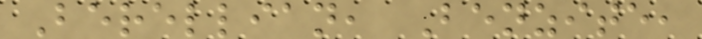Berellian, Benzite,
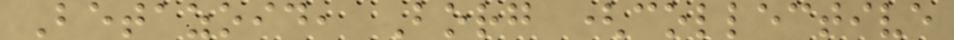Betazoid, Borg (collective
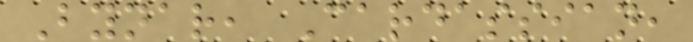Bynar, Cardassian,
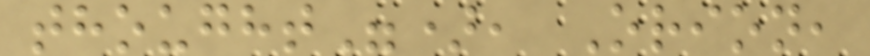thought"), Orion,
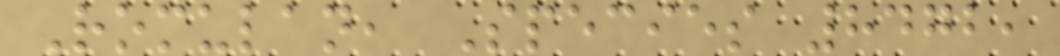Romulan, Species 8472,
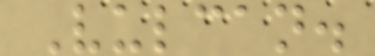Vulcan.
